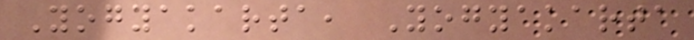Yogyakarta, Yogyakarta
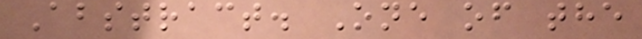Abstract. One of the
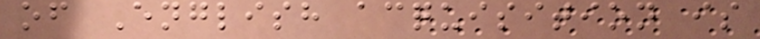of English acquisition is
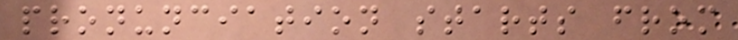pronunciation starts from
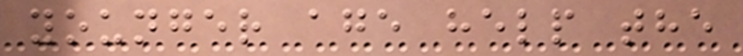younger age help the
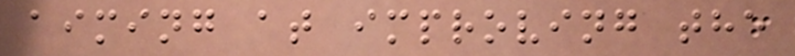aiming at improving the
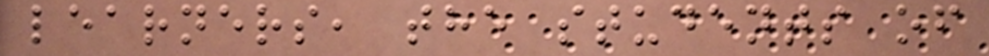learners, the students of
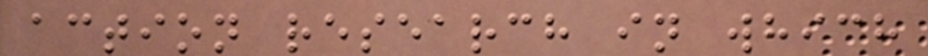action research in which
